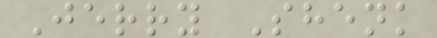Jerry Shenk
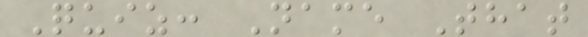Quiz: Name That
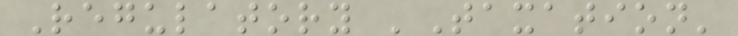Regulatory 'Taxation'
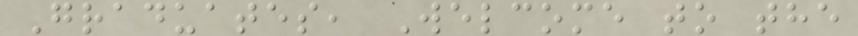Graduates, Welcome to the
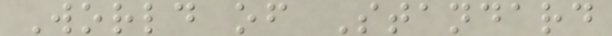World of Standard
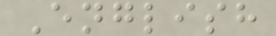English
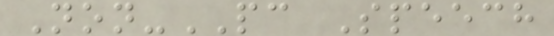Non-PC Speech
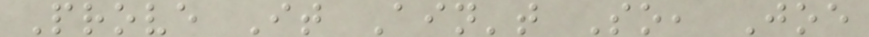Prove It Ain't So, Joe
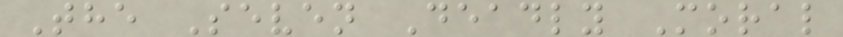The Seven Deadly Moral
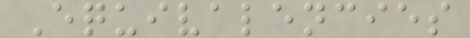Equivalencies
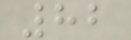82
